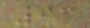93
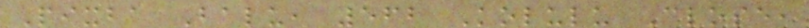Pixba Balu, 562 Kolulu Close,
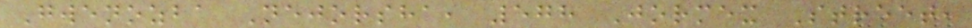Gwenozba Nejorsha, 578 Jormex Street,
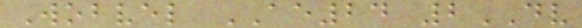Wobvel AE24 2DV
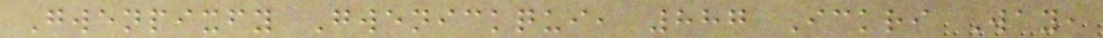Gwenpixfy Gwenickqui, 887 Ickri Way,
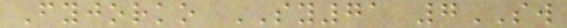Fyjorko SY71 7SW
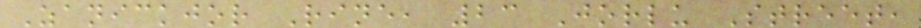Zanickjor Rine, 23 Jorlu Street,
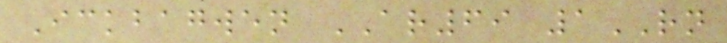Ickbagwen AR69 1RN
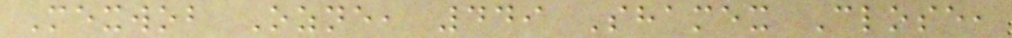Mexwob Ozne, 449 Shamex Close,
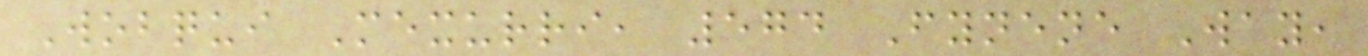Wobqui Mexurri, 574 Fynene Way,
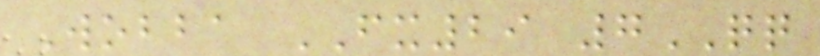Wobba FX29 7QQ
